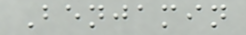Benjamin
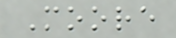Moore
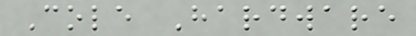Cole Hardware
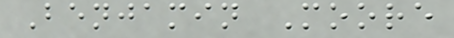Benjamin Moore
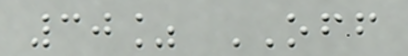30% OFF
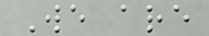We are
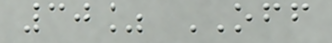30% OFF
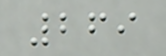269
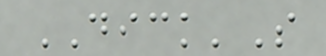DICK'S
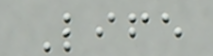Life
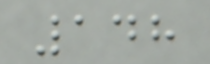148
